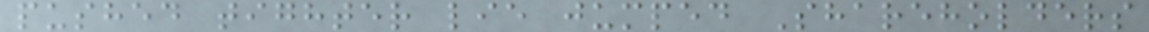pushed tighter lie jumped Shareholders
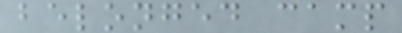belonged camp
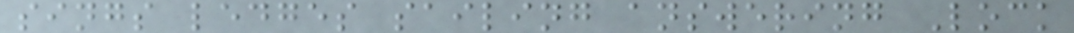sings ledges sailing answering Lock
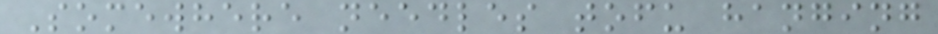Somewhere needles tofu hanging
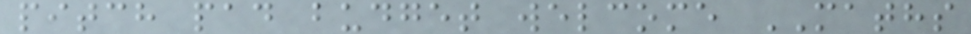pitch pad budget welcome MATHS
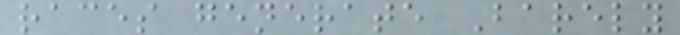races generate Barely
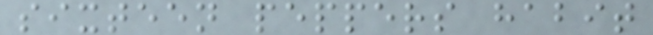sixteen peppers habit
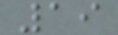19
